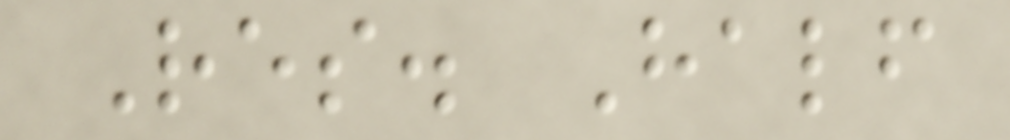Res. Half
